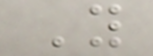Y
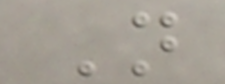N
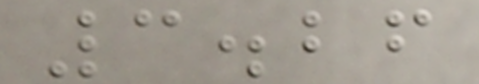3.26
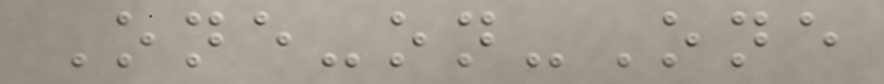One-on-One
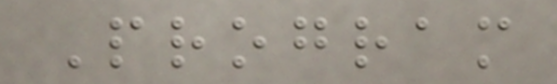Program
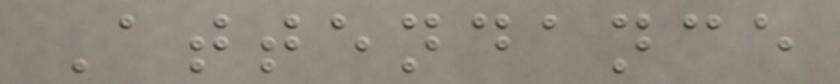Attendance
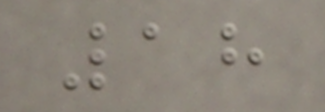18
